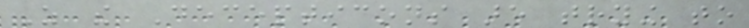As the Decepticons are trying to
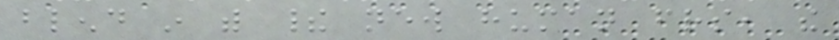blend in with their new human friends, the
